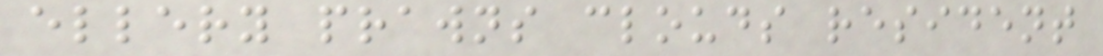ellery prawns clouds resident
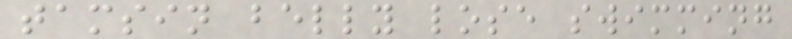tamsin belly lose swimming
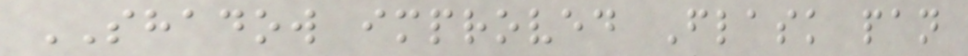SHADOW improved Flask pan
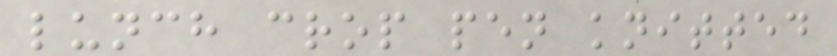lunch crop pen knitted
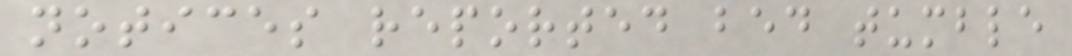notices reported bed tumble
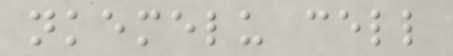nkemelu cell
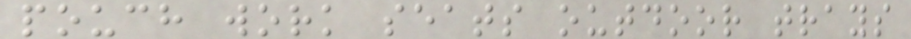pouch work seats outdoor trays
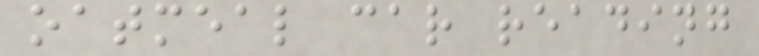oatmeal car reading
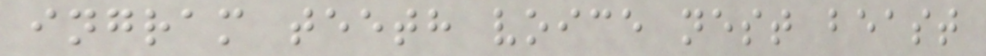ingram teeth voice nest beast
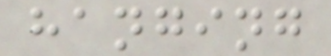hanging
